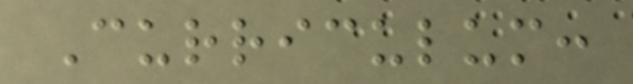Curriculum:
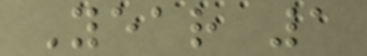Year 1
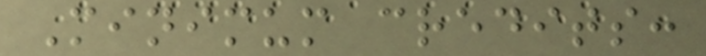Minimum credits:
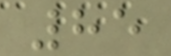85
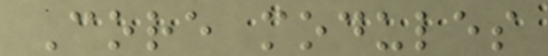Core modules
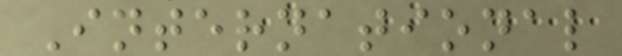International
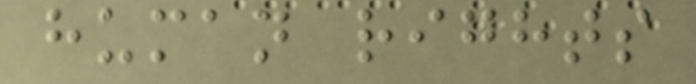human rights
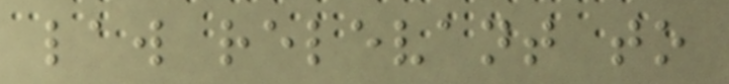law relevant to
